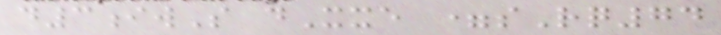d3iwS dXxe =sRq74
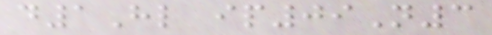d1Hl ip09N3
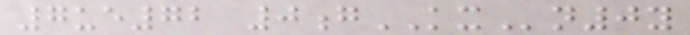7ue72 0gKXn0y
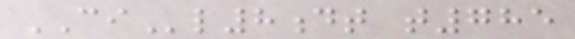CIl8dt t785
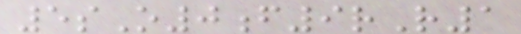5sO0f9rR1
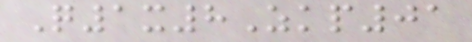Q1x8Zkp01
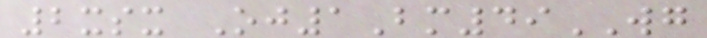2xsx Oj1Bm49WG
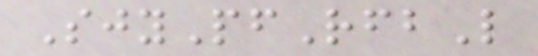SjyPfRfbL
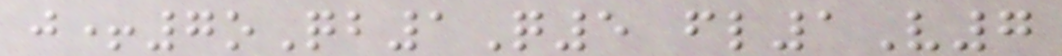j+7oQb1Q5 fl1V7
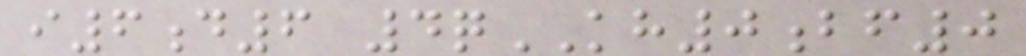i6d6 4qKH0bf0
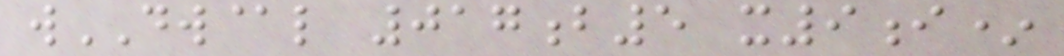wDW@l 017b5 x9i*
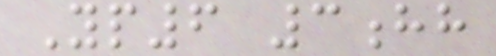Yp6 3hh
